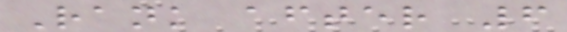Rank after 6
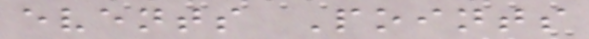events Points
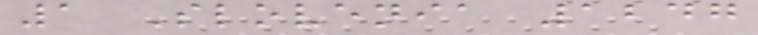1 Slovenia 1247
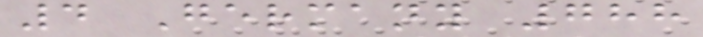4 Germany 788
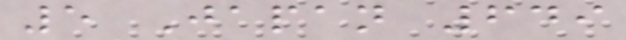5 Japan 649
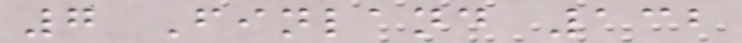7 Finland 132
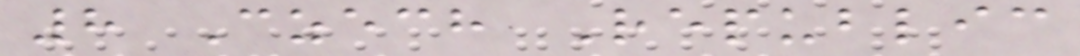8 Czech Republic
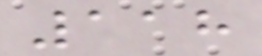118
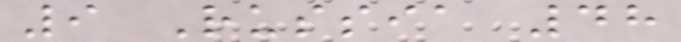9 Russia 48
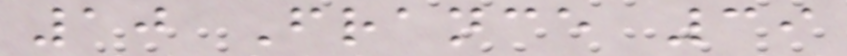10 France 39
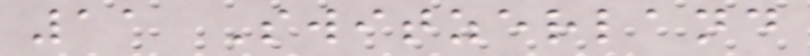11 Switzerland
